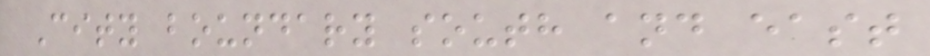City boundary south and east
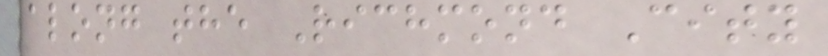along the Richmond City
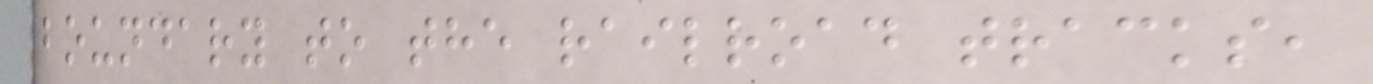boundary to the railroad tracks,
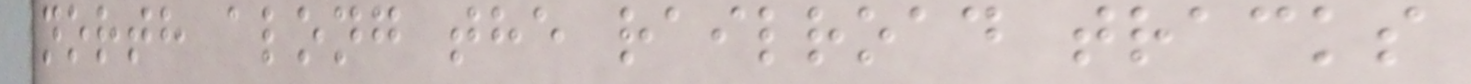north along the railroad tracks
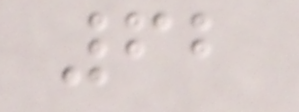62
